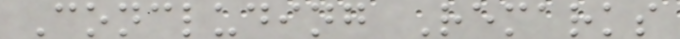Concluding Remarks
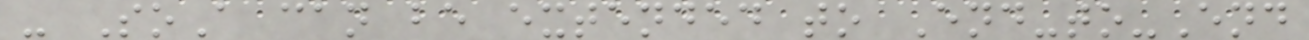- SoA can be extended to End-to-End
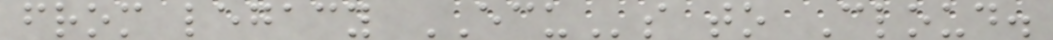from legacy ECUs to Cloud.
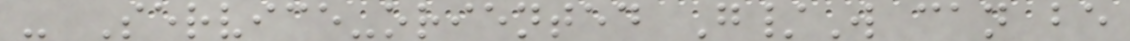- Service-oriented G/W can be
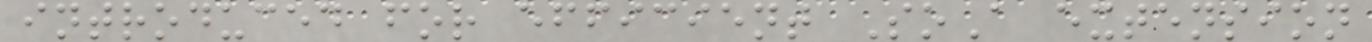introduced for efficient SoA extension
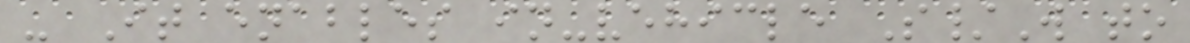- It enables in-vehicle S/W to
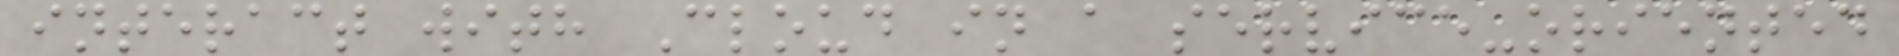interact with Cloud in a service-oriented
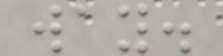way.
